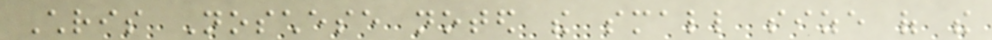Chris Noschese noted the small size of the
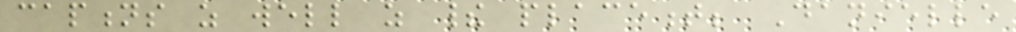captions as well as their placement; Danielle
